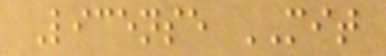License MIT
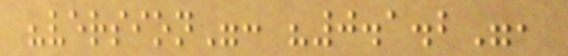"version": "0.1.2",
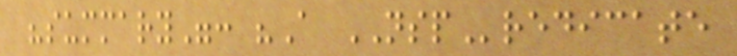"summary": "A NSPredicate
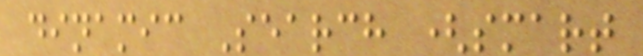dinamic Search (smart
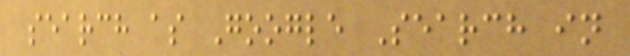search as Google Search in
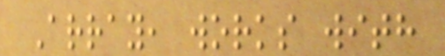Array, works with
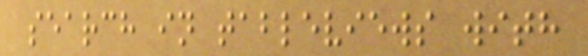search in tableviews with
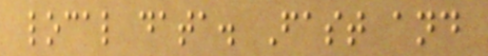local data. Fast and
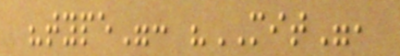"type": "MIT",
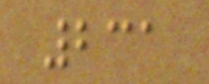231
